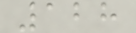128
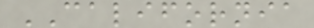CALIFORNIA
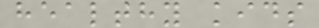healthy kids
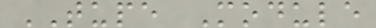TUPE Module
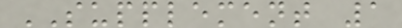SUPPLEMENT 1
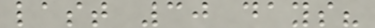last 30 days?
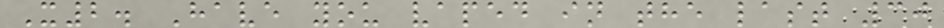X2. Have you vaped in the last 30
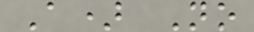A) No
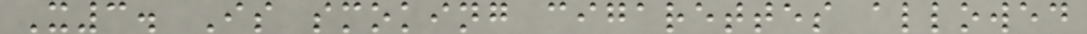X3. Is smoking cigarettes allowed
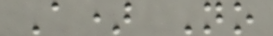A) No
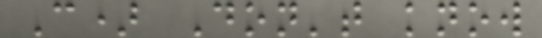C) Don't know
